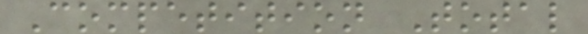Competition Total
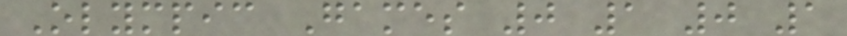Olympic Games 0 1 0 1
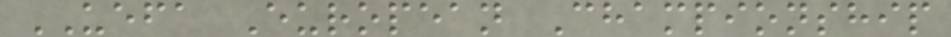UEFA European Championship
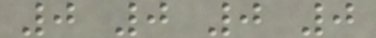0 0 0 0
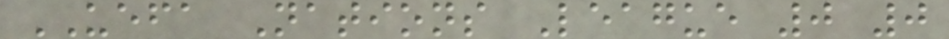UEFA Nations League 0 0
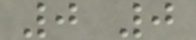0 0
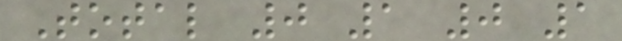Total 0 1 0 1
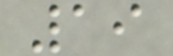19
